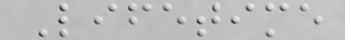Lifetime
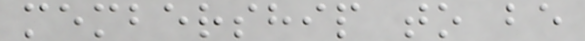membership to be
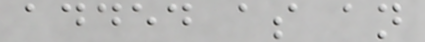added as an
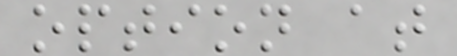option at
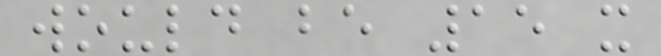would be 15 x
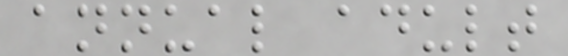annual adult
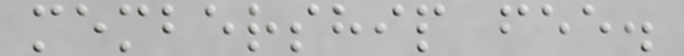membership fee.
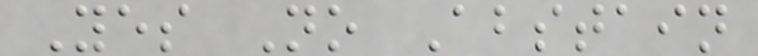Yes No Abstain
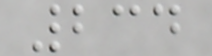234
